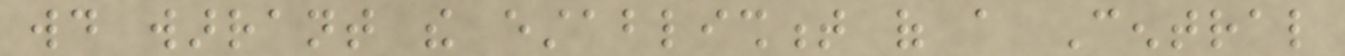would warrant the establishment of a Central
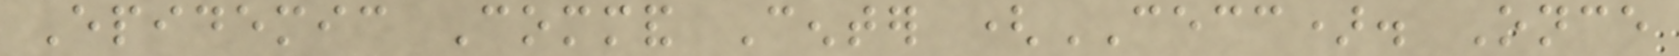Epidemic Command Center (CECC). Once
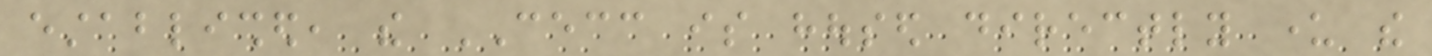established, the CECC is housed directly under the
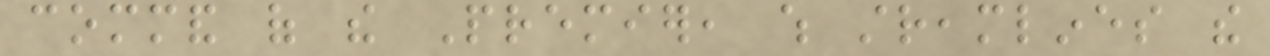command of the Premier, which streamlines the
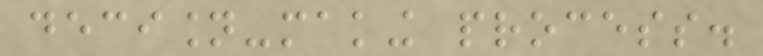decision-making process.
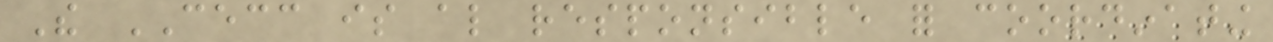The CECC is also responsible for coordinating
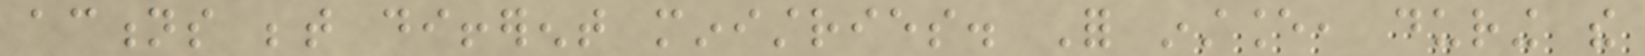actions between different ministries. For instance, during the
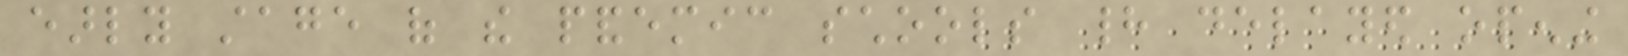early stage of the pandemic schools had delayed opening
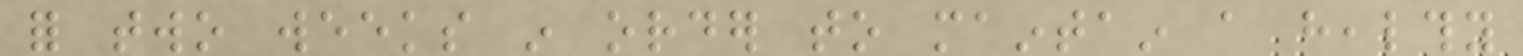for two weeks in order to maintain a healthy
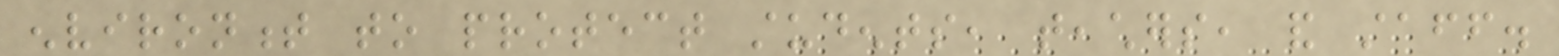environment to protect students, teachers, and staff.
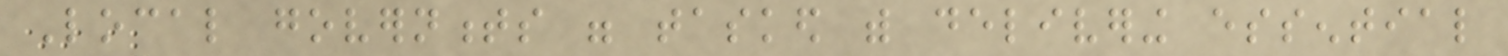Local governments were tasked with delivering essential
